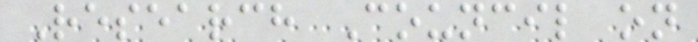Research Council on
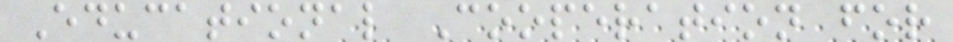Educational Cooperation for
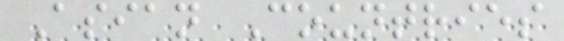Asian Countries
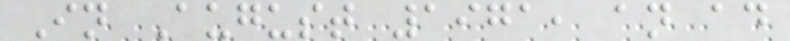In August 1971, an ad
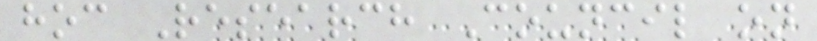hoc Research Council on
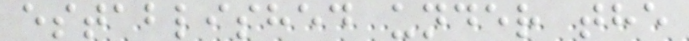established under the
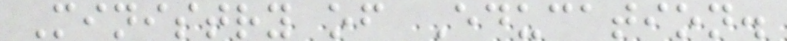Ministry of Education.
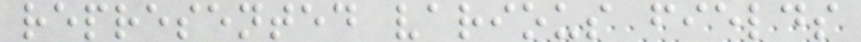represented various fields
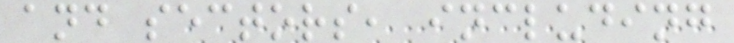and sectors, including
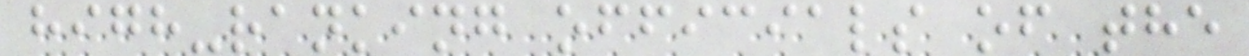high-ranking officials of the
